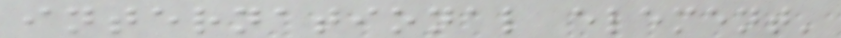international element'
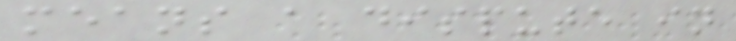means a dispute in
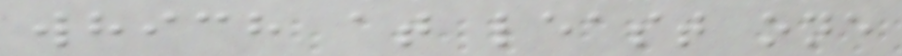which at least one
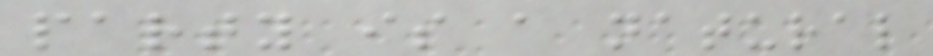party is a natural
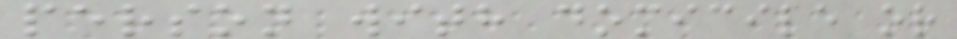person with domicile or
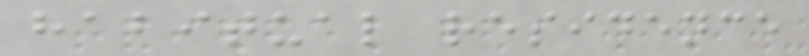habitual residence
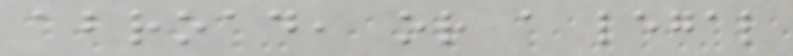abroad, or a legal
